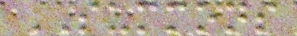SUMMONS
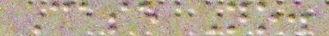Case No.
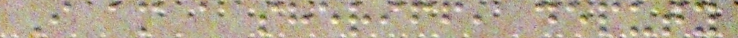I am a sheriff, deputy
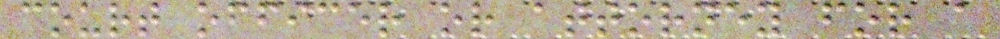court officer or attorney for a
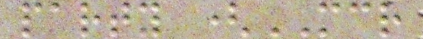party (MCR
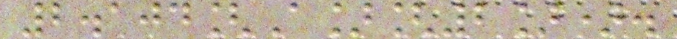2.104[A][2]).
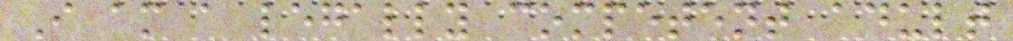I am a legally competent adult
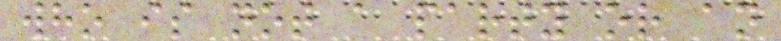who is not a party or an
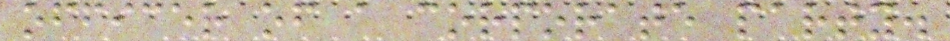officer of a corporate party.
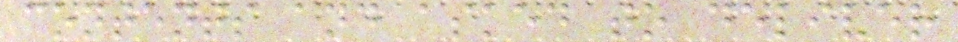contents and asked to deliver
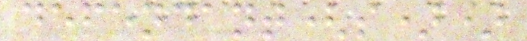defendant(s))
